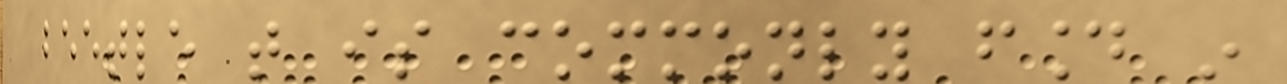beetle that is commonly found in
